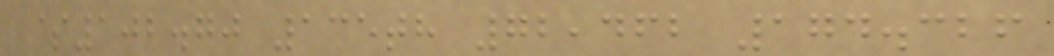$102.70 135th 72,462 174.326
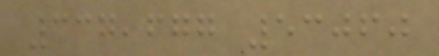337,677 53060
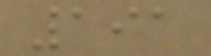191
